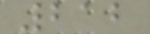212
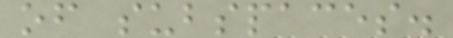of subspaces.
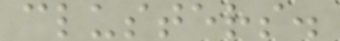clusters.
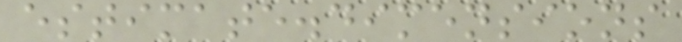estimate.dimensions
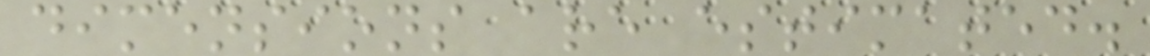dimensions are estimated.
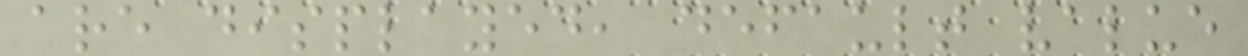are displayed, default value
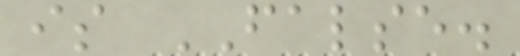is FALSE.
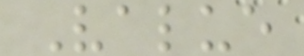Value
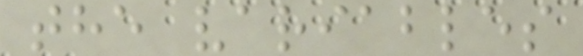the variables
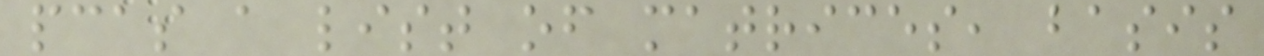pcas a list of matrices, basis
